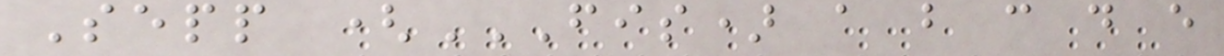Sepp (FIS) A B C D E
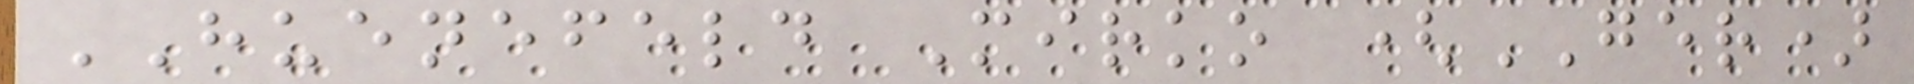HUENEFELD Mirko (GER)
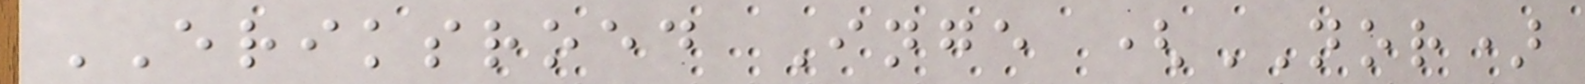ERIKSROED Inge (NOR)
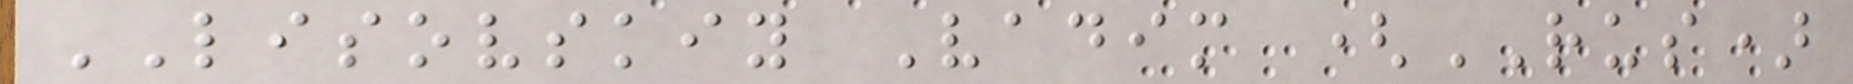LISOVSKIY Vadim (RUS)
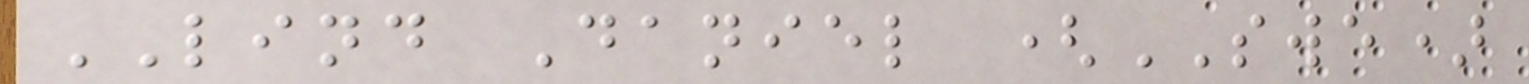LIND Daniel (SWE)
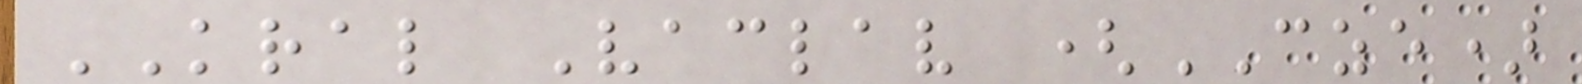KRAL Vaclav (CZE)
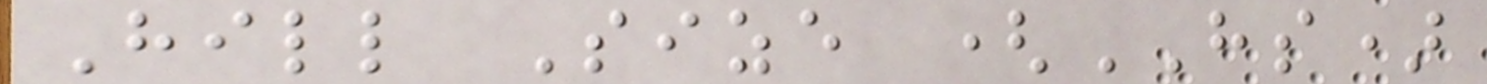Hill Size (HS)
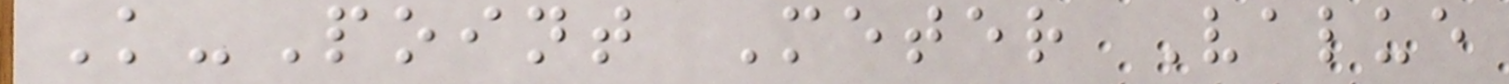K-Point Meter Value
